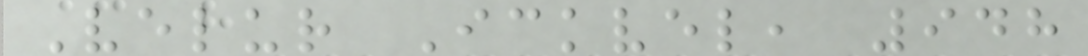Velur Ickvel, 948
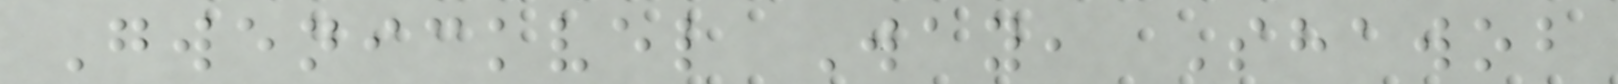Gwenickvel Way, Shawob
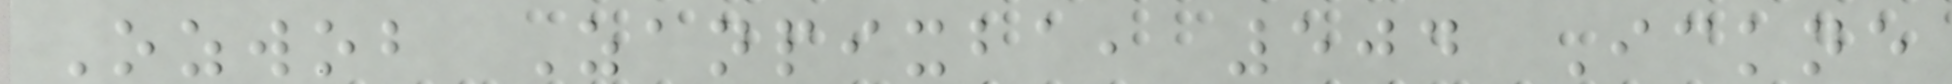Ozwob Zanpixba, 504 Ickne
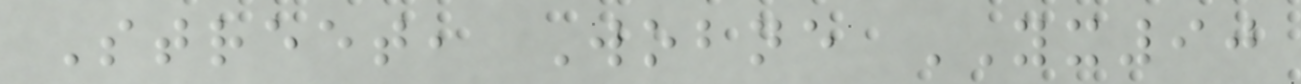Street, Wobne YX90
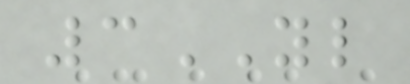3YL
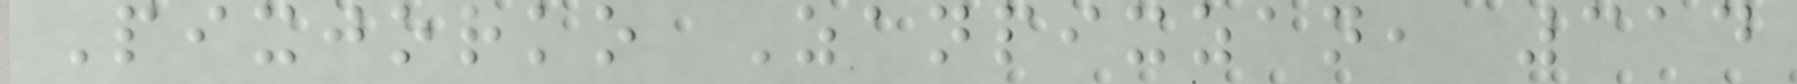Pixjorko Zanpixzan, 314
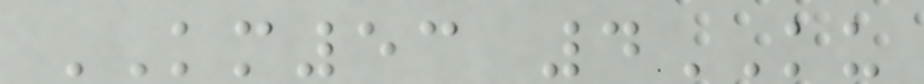KM53 4KU
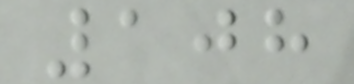108
